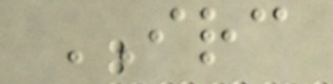IRC
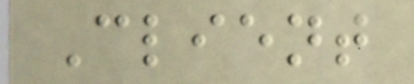Client
